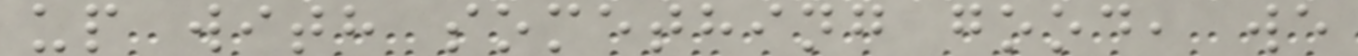up with something good, we
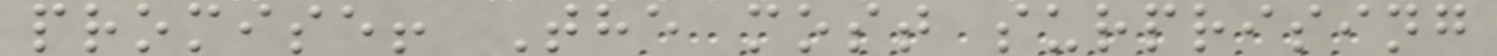promise! The most surprising
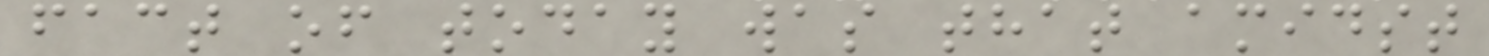fact of today was that amidst
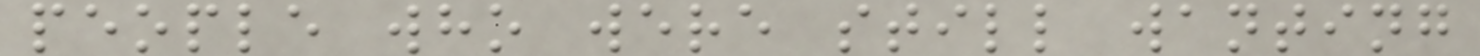people who were still wanting
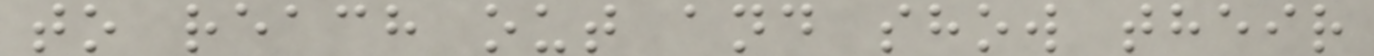to reach out and show their
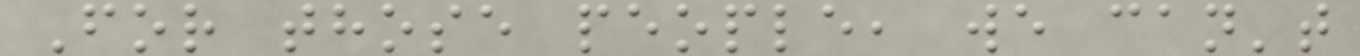For those people, we can't
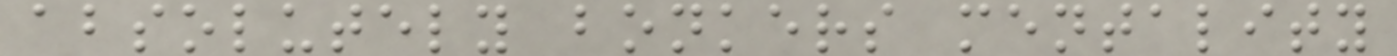absolutely bonkers mentality
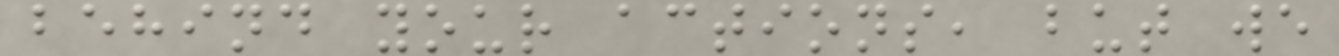behind your actions, but we
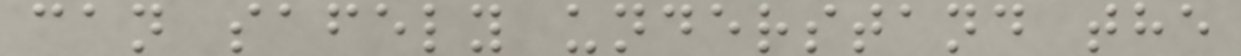can safely understand the
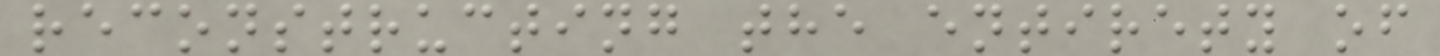reconstructing the entirety of
